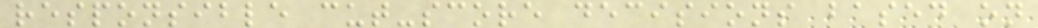responsible cut-score decisions based on
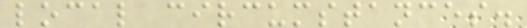local circumstances.
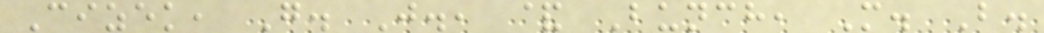Cizek, G. J., & Bunch, M. B.
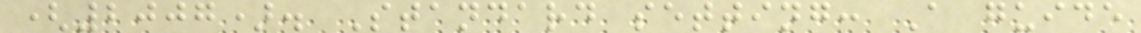(2007). Standard setting: A guide
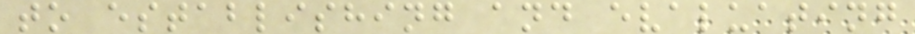to establishing and evaluating
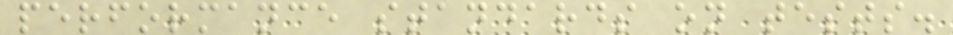performance standards on tests.
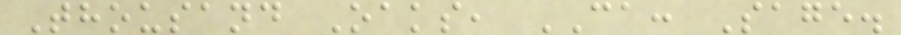Thousand Oaks, CA: Sage.
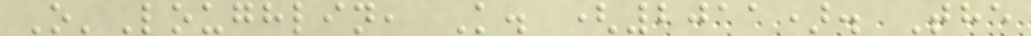O'Loughlin, K. (2011). The
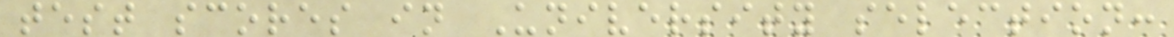test scores in University selection:
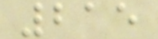215
